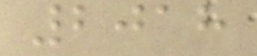2018
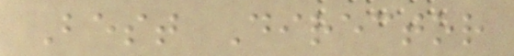Best Director
